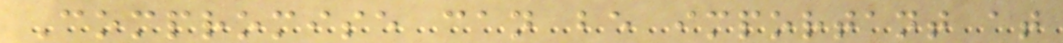Compromise can be important at
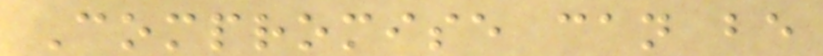Compromise can be
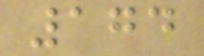174
